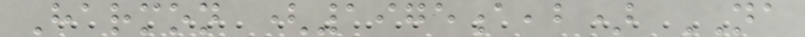Harmon (1975a,b) NA
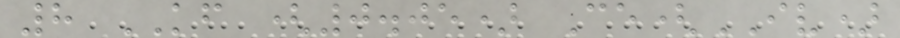8 KF (0.05) Ce(IV)
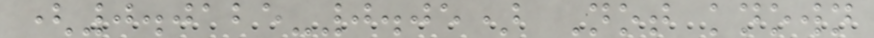(0.0125-0.05) Not known
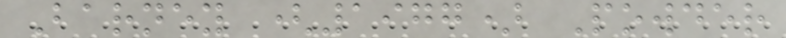Barney (1977) Powder
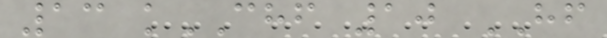13 kCHF 10 HF
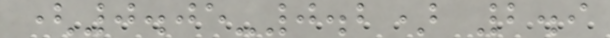(0.05-0.2) 2.9
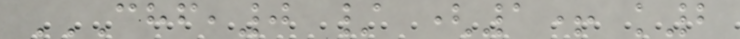CHF,0 / (1+ K2
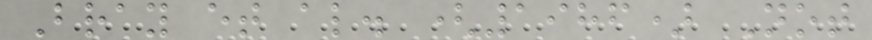Bray et al. (1986) Not
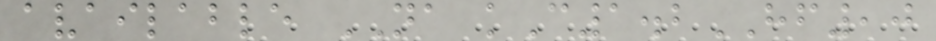available NA kC1.2HF,0
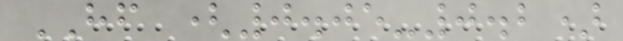HF (0.05-0.2)
